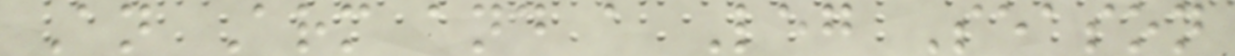An Arm and a Leg Season
